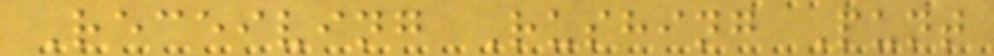Receiving Rushing Punt
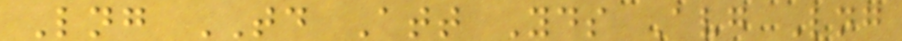Lng TD Att Yds Avg Lng
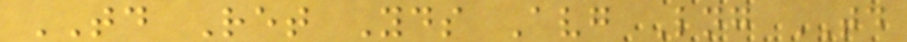TD Ret Yds Avg Lng TD
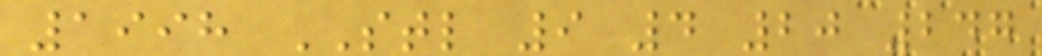1998 STL 9 4 20 247
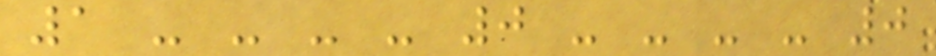1 - - - - 0 - - - - 0
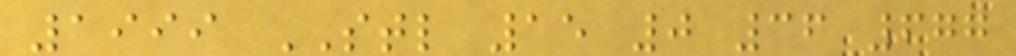1999 STL 15 0 36 677
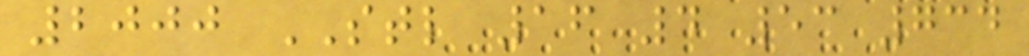2000 STL 16 4 53 734
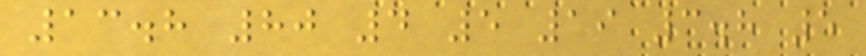13.8 80 4 5 19 3.8 5
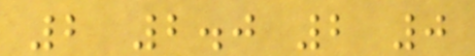2 2.0 2 0
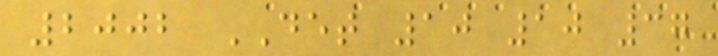2002 DET 10 10 37
